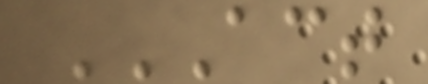ACT
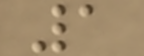1
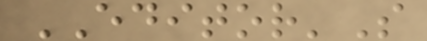EDITOR'S
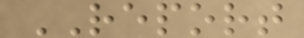REPORT
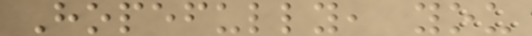Hopefully, you
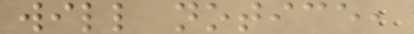will notice,
